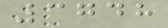3748
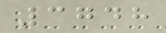3748
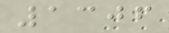1306
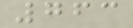763
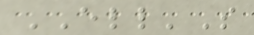ELL'S
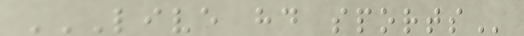LIVE HD SPORTS
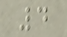4
